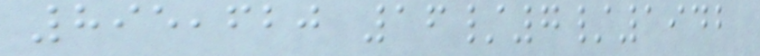895,620 16/7/1942
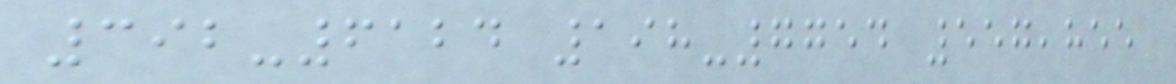392-6124 198-7754 557,855
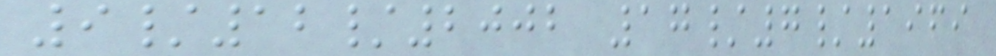9/12/2002 17/7/1969
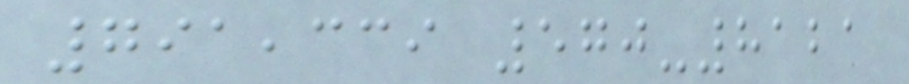791,339 570-8121
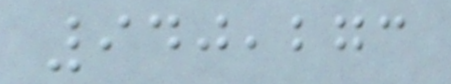940,273
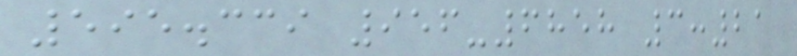595.339 956-6858 3:21
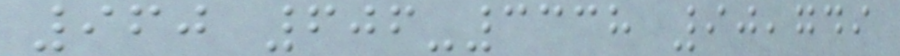960 606-3338 90,749
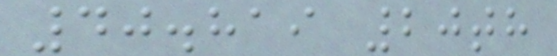40.819 20th
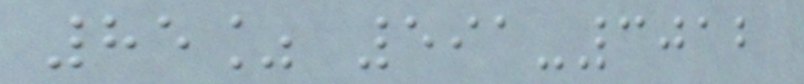85% 591-3012
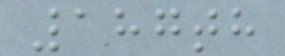187th
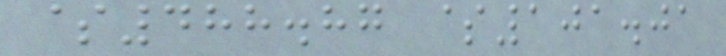$488.87 $101.01
